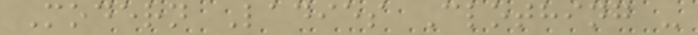Modern Ladies Clothing -
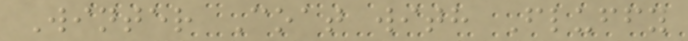Winter Coat with Fluffy
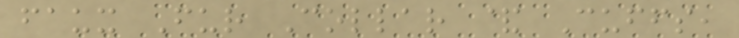faux Fur Collar & Cuffs,
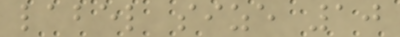label size 10
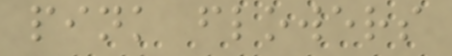pink flowers
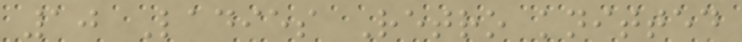10 Ladies Retro knitted
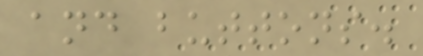and buttons.
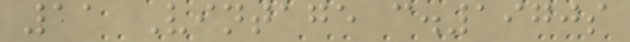11 Vintage c.1970s
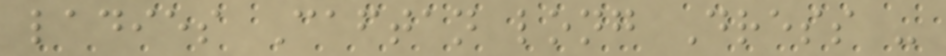ladies Caftan long Dress -
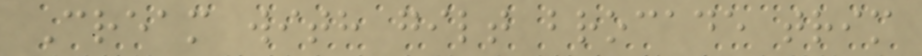Cream with gilt brocade trim
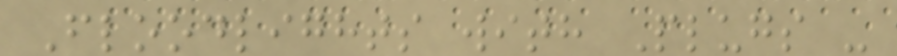Floodlights with Plugs -
